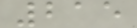215
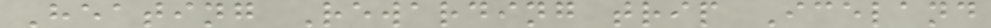Heating Rewarding trip Iceland
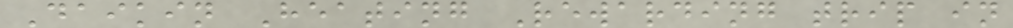Daikin Heating Rewarding trip in
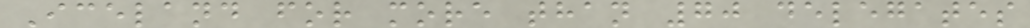Iceland for more than 70 delegates
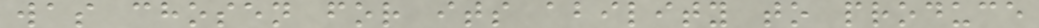was chosen for its ability to produce
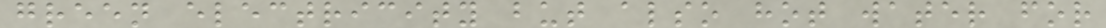green electricity but also hot water for
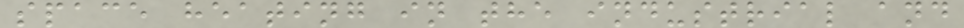space heating in the industrial and
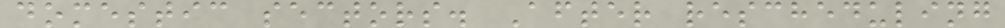domestic sectors. After rescheduling
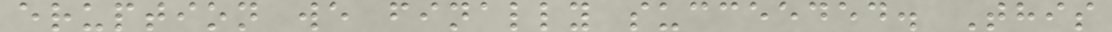eruption we finally succeeded. This
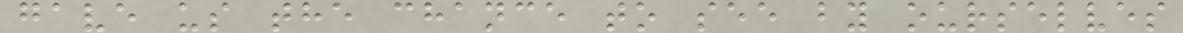gave us the chance to see by ourselves
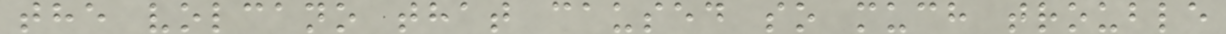the volcano that caused so much trouble
